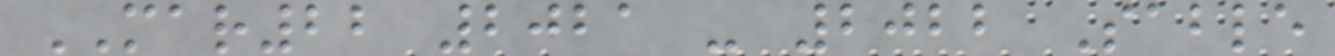MAR22 2021 - 2022 Sable
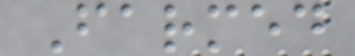Farmed
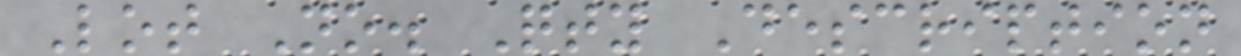Lot No. Qty Description
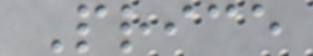Price
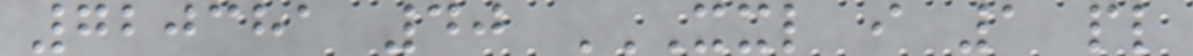720381 40 XXL I 1 PL
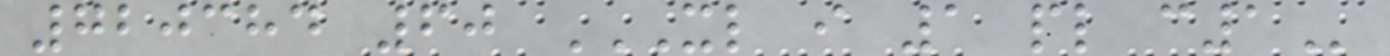720384 60 XL I 1 PL C1
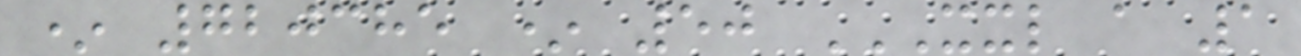* 720385 * 50 XXL A 1
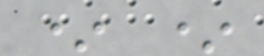* *
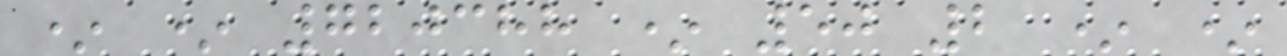* * 720388 * 50 2 * *
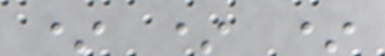* * *
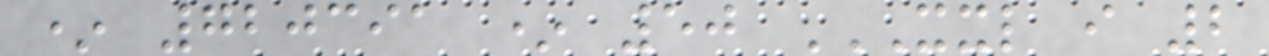* 720391 * 50 XXL I 2
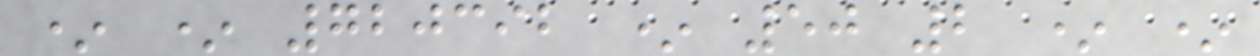* * 720392 * 50 2 * *
